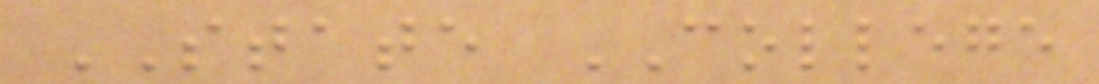STATE COLLEGE
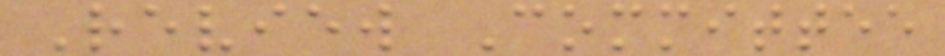Review Committee
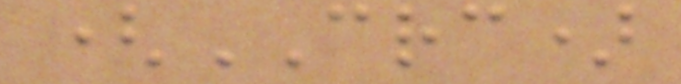(CRC)
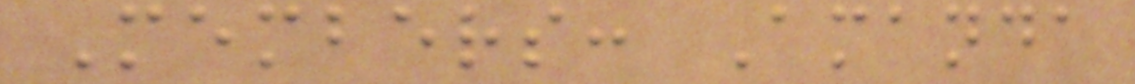Members: Amanda
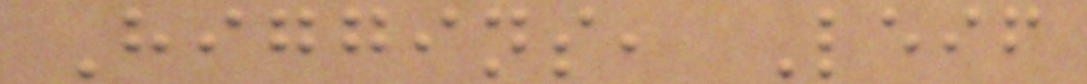Higgins, Leif
